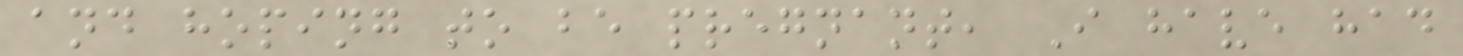and hoping to be pregnant, I have had
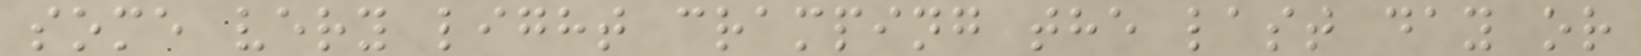some very light cramping the last day or
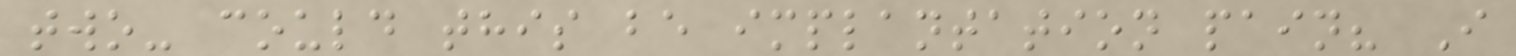two- could this be implantation pain? I
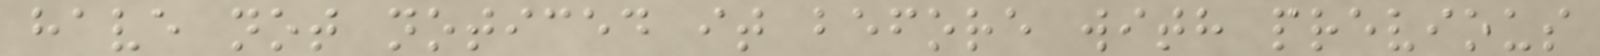have not noticed it before with previous
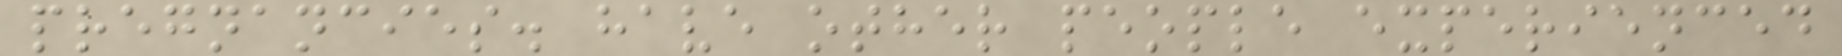pregnancies. have other people experienced
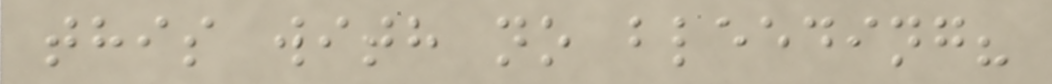this with no bleeding?
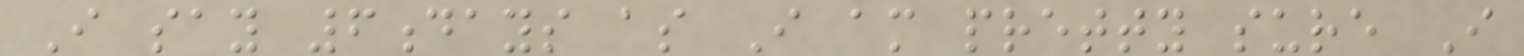I say 6days as I am pretty sure I
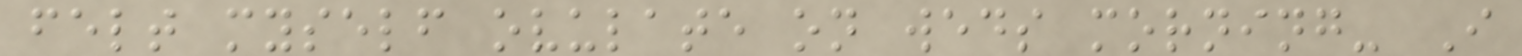felt myself ovulate on weds morning- I
